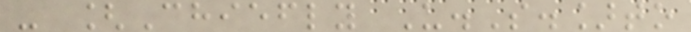- [Chiefly U.S.]to
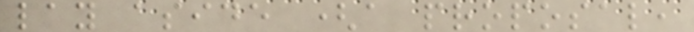lay aside (a proposal,
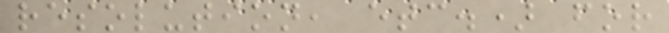resolution, etc.) for
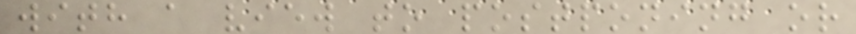with a view to postponing or
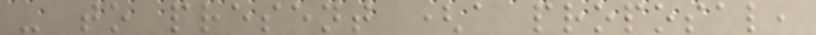- to present (a proposal,
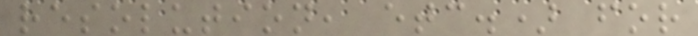resolution, etc.) for
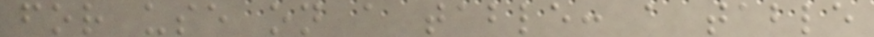for use on a table: a table
